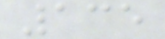135
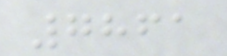7861
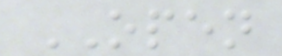OPEN
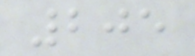205
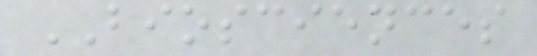BIOSCIENCES
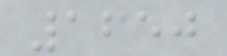1650
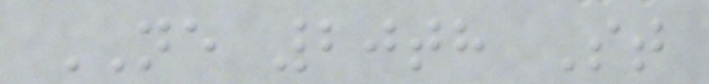NE 20th St
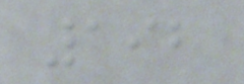192
